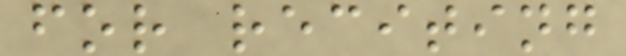for reciting
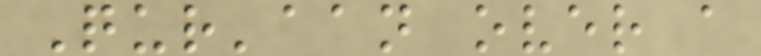Qur'aan over a
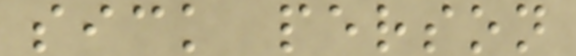sick person
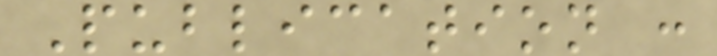Publication :
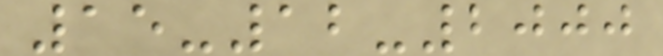15-12-2000
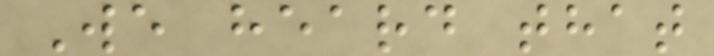We heard that
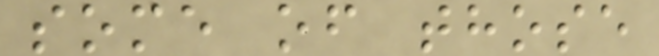some of those
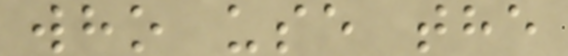who use the
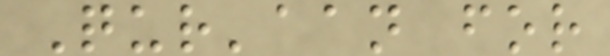Qur'aan for
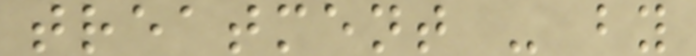treatment - by
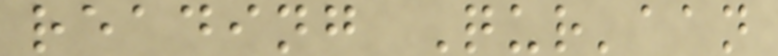reading Qur'aan
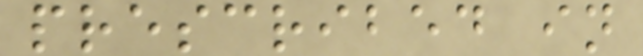prescribed in
